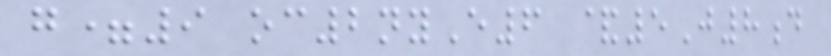g=9 oc2nyE6 &5J8d
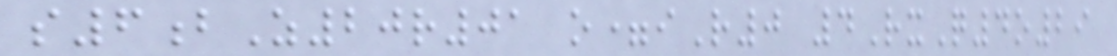s6bZ20r01 o=iR0 4RxQ4o29
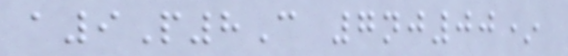a9P8C 7nj00*
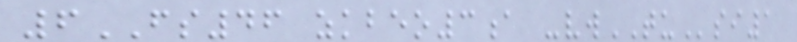6FS46 zkbeo3a -vwTUsi1
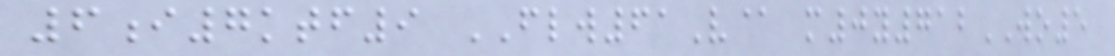6i7ktf9 FLW61V@ m0y712WO5
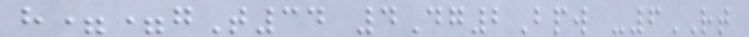h==gT34 4Dg2Bpw -6RT
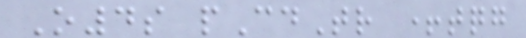O4s pCdTr +tqg
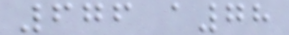676 a78
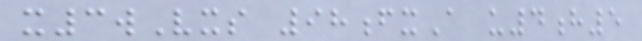x3wVxs 98fxA u4h5
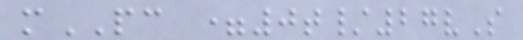mPC =0t/27vS
